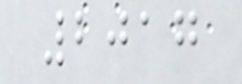2017
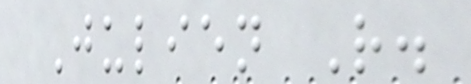Julien R.
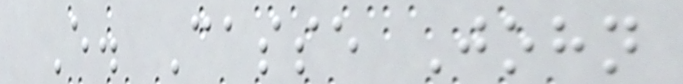E. Casse John
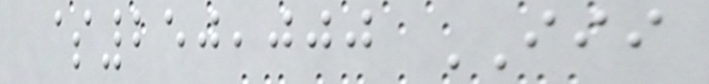$250,000 III
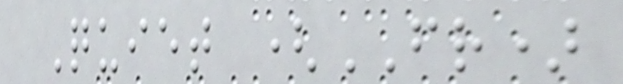Quiet (FR)
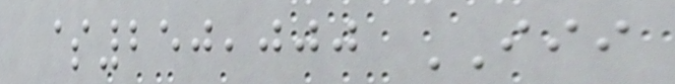$250,000 III
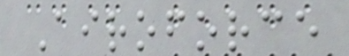Airoforce
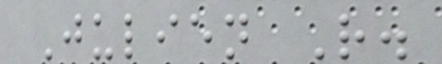Julien R.
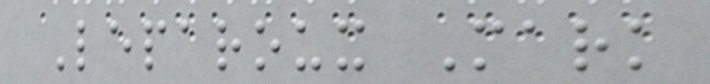Leparoux Mark
